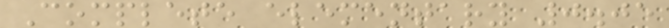Complete elementary 0.05
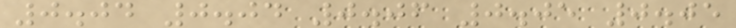0.04 0.04 0.06 0.05 0.05
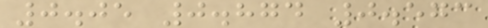0.05 0.874 0.573
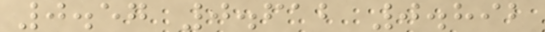0.57 0.612 0.892
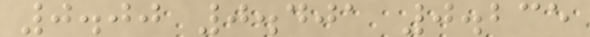0.00 0.401 0.235
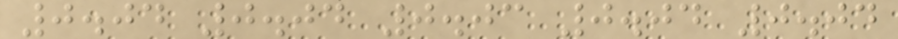0.04 0.04 0.03 0.04 0.04
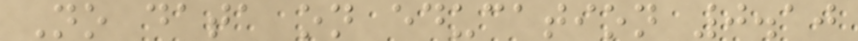No data on education 0.10
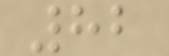82
